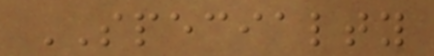SPECIALTY
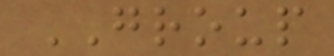GROUP
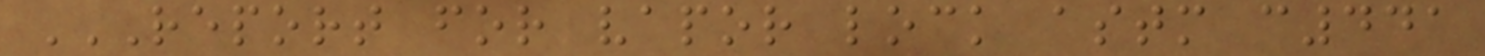REPORT FOR VAPOR LOCK ASTM C441
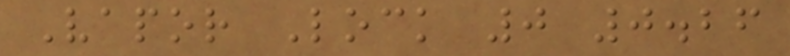Vapor Lock 0 0.26
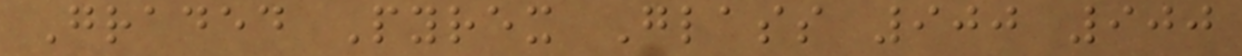Graded Pyrex Glass 900 900
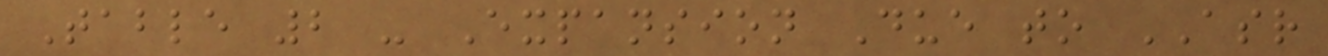Table 2 - Expansion Due to ASR
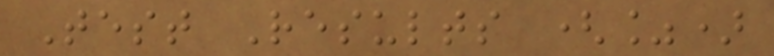Test Results (%)
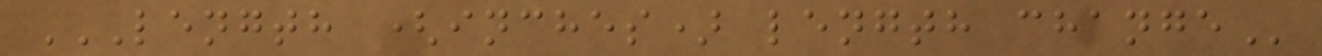LENGTH (INCHES) LENGTH CHANGE
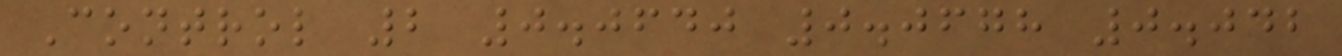Control 2 0.0640 0.0678 0.042
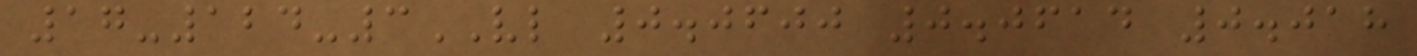17-124-3VL 0.0600 0.0614 0.018
